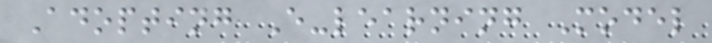Adopting E-learning Model
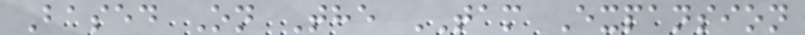Based On The TAM Expansion
